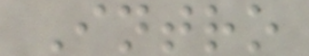Intro
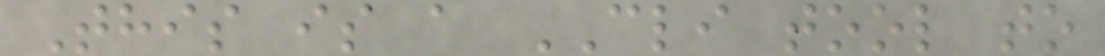This is a CLI tool to
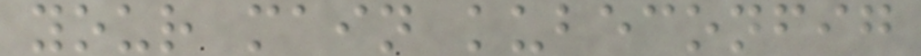your main kubeconfig
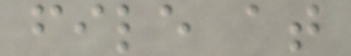file at
